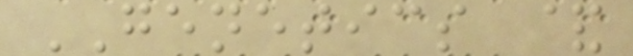GENETICS &
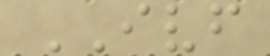IVF
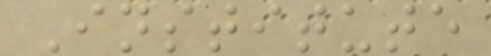Institute
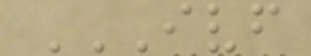IVF
